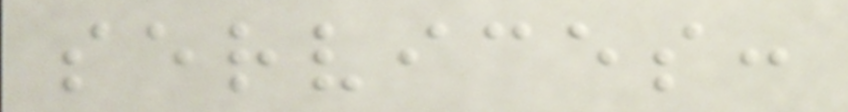services:
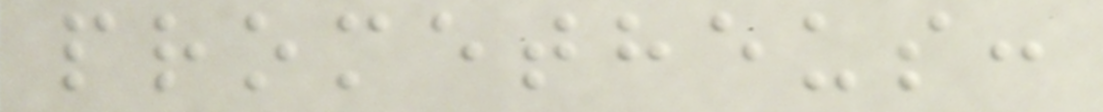prometheus:
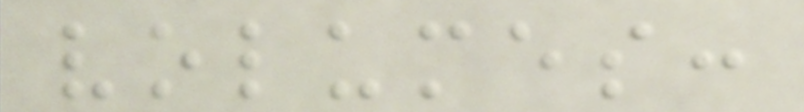volumes:
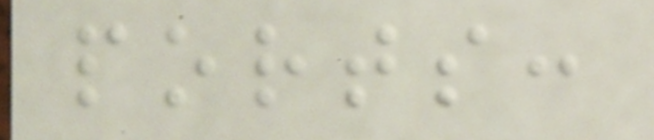ports:
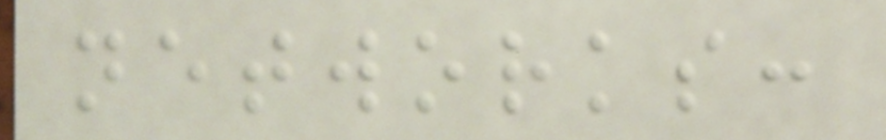networks:
